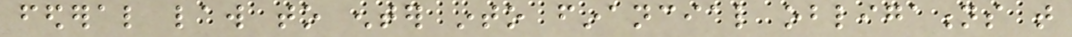federal law to enter into financial obligations that
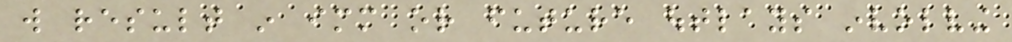will result in immediate or future outlays involving
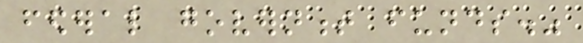federal government funds."
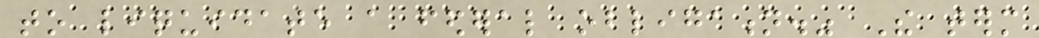to liquidate a federal obligation." The term
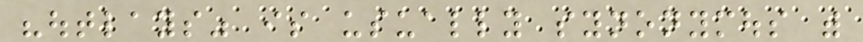"outlays" is usually synonymous with
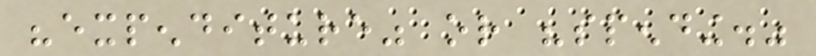"expenditure" or "spending."
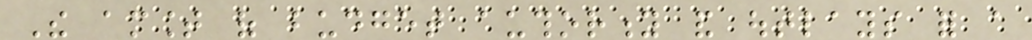The amount of budget authority and outlays for a
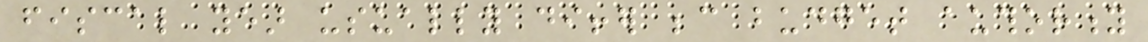fiscal year usually differ because budget authority
